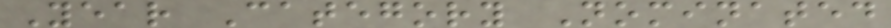Year Category Nominated
